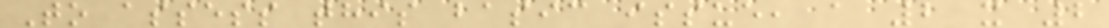To assess this basic issue, a 2 x 2
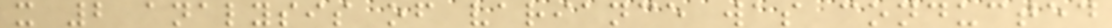x 2 analysis of variance was conducted
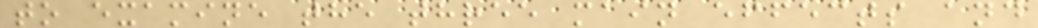to examine the three main effects and
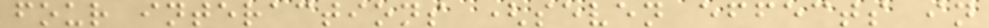four interactions (seven effects in
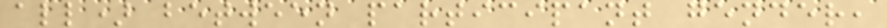all) between participant gender,
